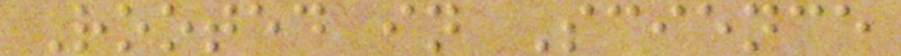Rooted in Science
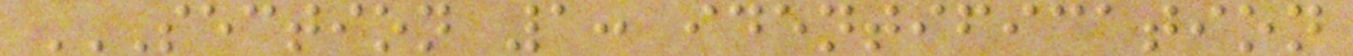SECTION 1: IDENTIFICATION
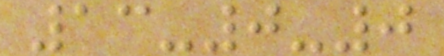13-0-0
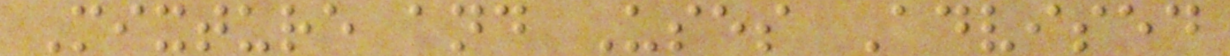Mixture and Uses Advised
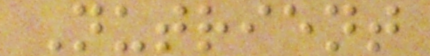Nutrient
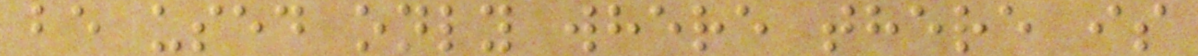be used only where there is
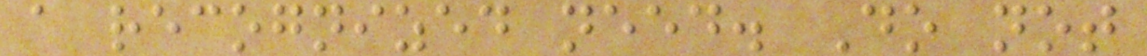a recognized need. Do not
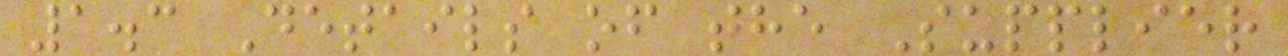1.3 Details of the Supplier
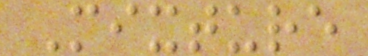Mixture
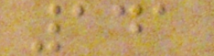141
